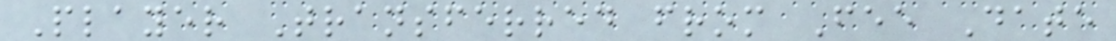Player Transferred from Fee Date
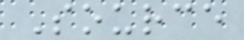Source
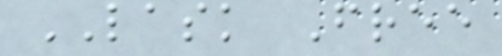LASK Free
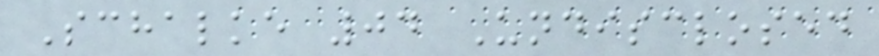Schalke 04 Undisclosed
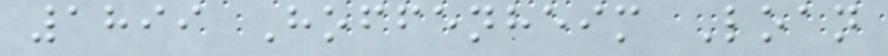1899 Hoffenheim Loan
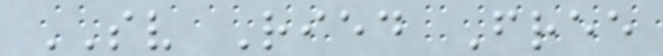SV Ried Free
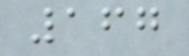167
